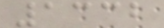1332
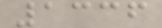1336
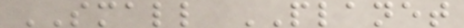SMALL PLANET
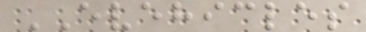EVEHICLES
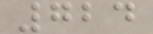724
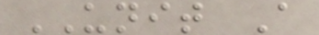UNIT A
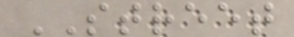STREET
